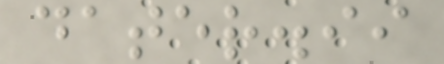dater.ii
